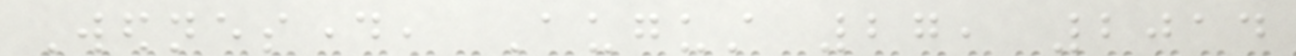Wednesday, August 27, 2014
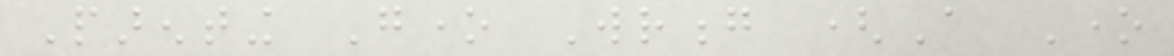Parenting Gone Wrong (A One
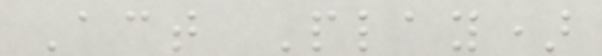Act Play)
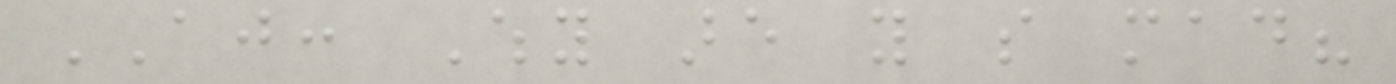AJ: Why are you so mad?
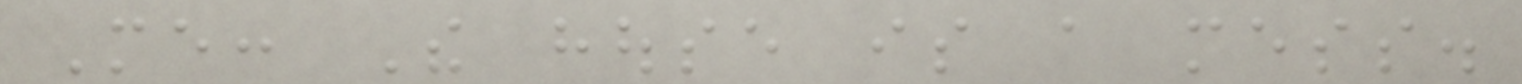Me: The house is a mess.
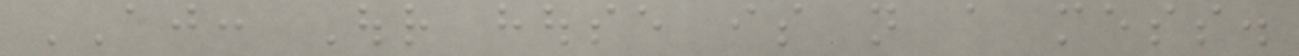AJ: Our house is not a mess.
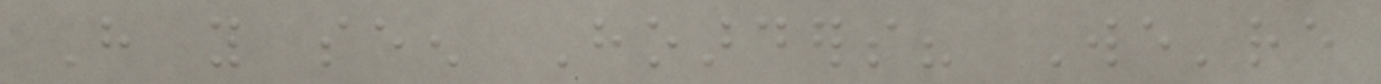Have you seen Hoarders? We're
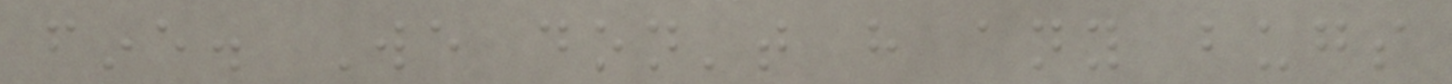fine. We don't have any bugs
